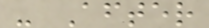- After
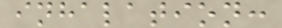inhalation:
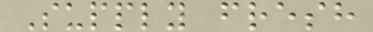Supply fresh
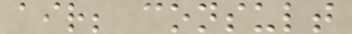air; consult
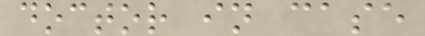doctor in case
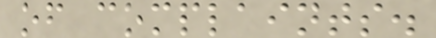of complaints.
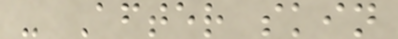- After skin
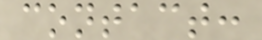contact:
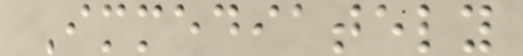Immediately
